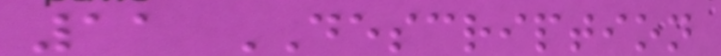11 DESCRIPTION
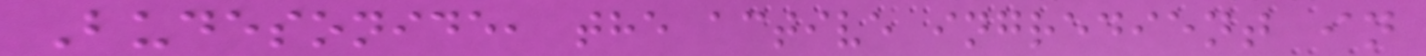Budesonide, the active ingredient in
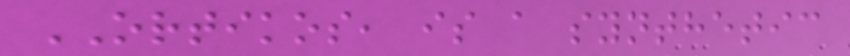ORTIKOS, is a synthetic
